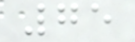75
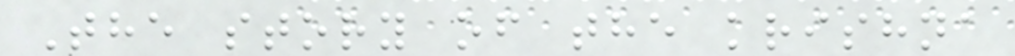The story of the krishna
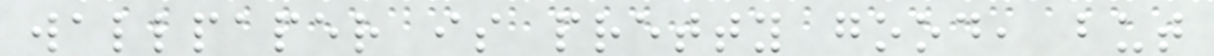wallpaper is pretty good, but
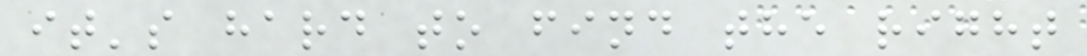it's hard to find the right
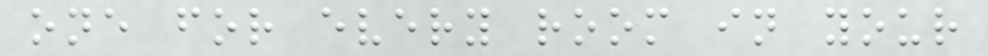one for every room in your
